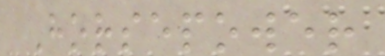Horsepower
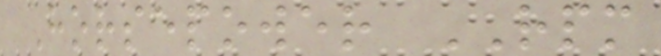Horsepower RPM
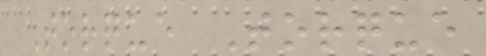Torque Torque
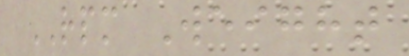RPM Weight
